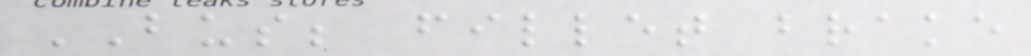BUS; fillet brake
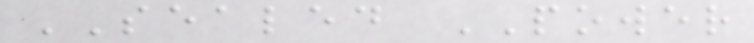SEALED POWER
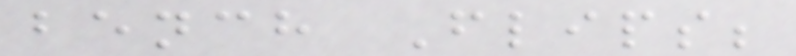bench Flips;
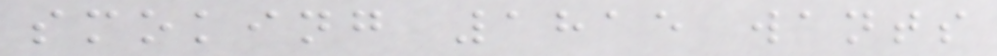smoking 1815 wants
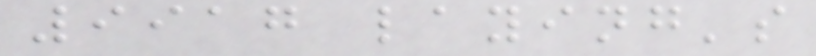9917 laying's
